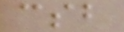csb
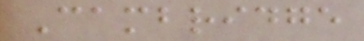Cambridge
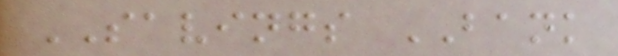SAVINGS BANK
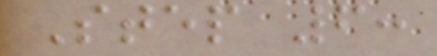Step 6:
